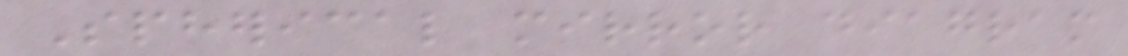Spherical mirror diagram
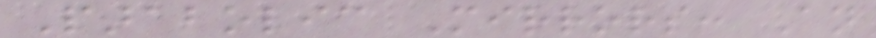Parabolic Mirrors: An
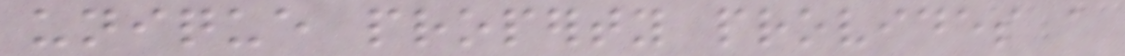unique property provides a
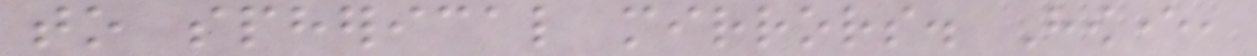to spherical mirrors. However,
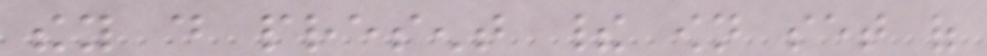they do present their own set of
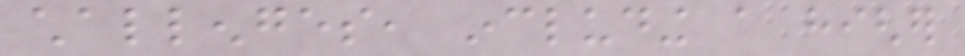challenges, including a higher
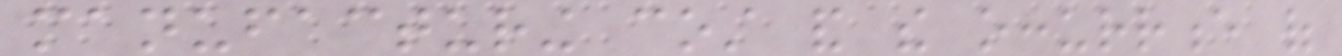manufacturing cost and the occurrence of
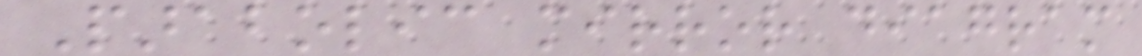Parabolic mirror diagram
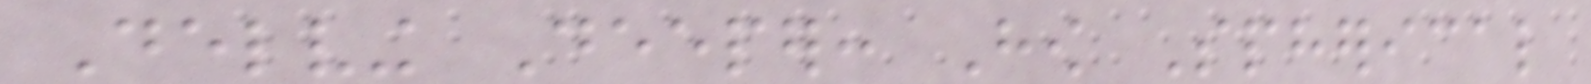Delving Deeper: How Spherical
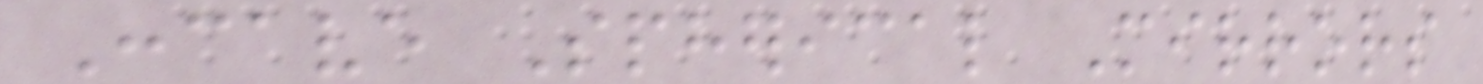Concave Spherical Mirrors
